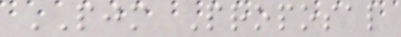PJM Proposal
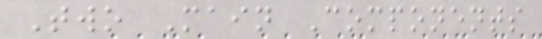Two Main Components
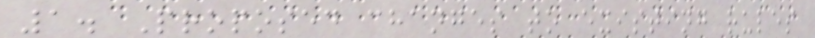1. Proposed changes to existing rules
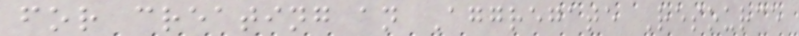for creating an Aggregate Resource
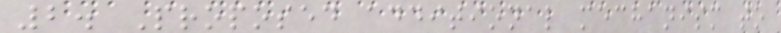2. Proposed additional mechanism to
